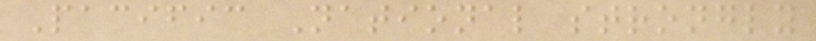Pacific National strongly
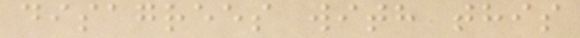disagrees with this
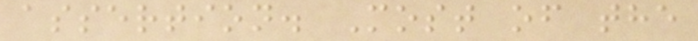assertion. Most of the
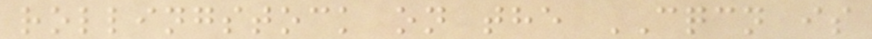rollingstock on the CQCN is
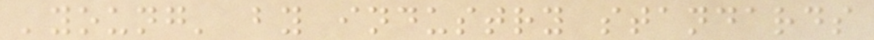'young' by industry standards
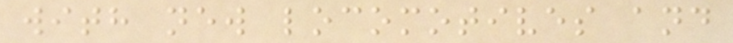with new locomotives and
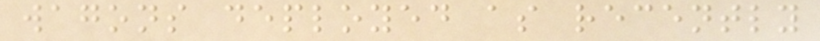wagons deployed as recently
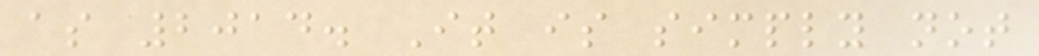as 2014. It is simply not
